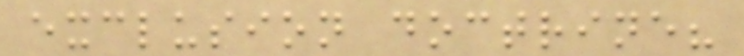exclusion doctrine?
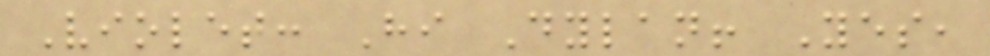Violet: Hi Dylan! Yes,
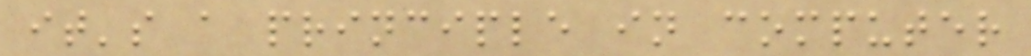it's a principle in computer
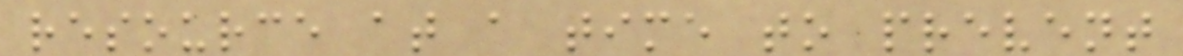resource at a time to prevent
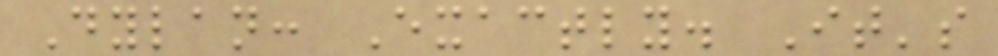Dylan: Exactly. It's
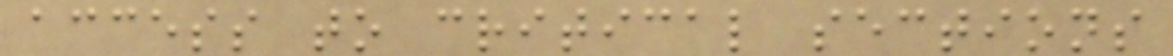access to critical sections
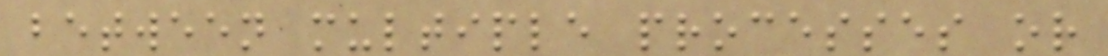between multiple processes or
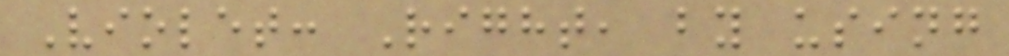Violet: Right, by using
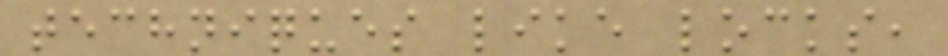techniques like locks,
